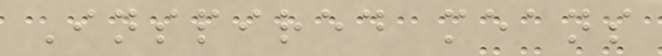Inspired means
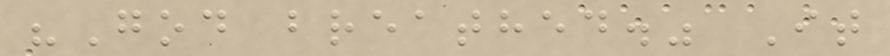"God breathed." It
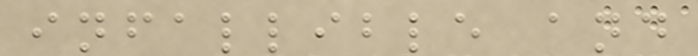infallible and
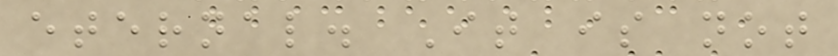eternal. It is not
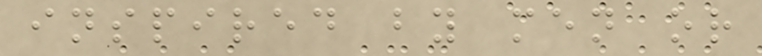inspired by men or
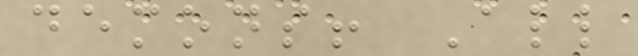demons! All
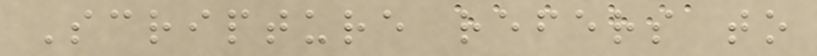Scripture refers to
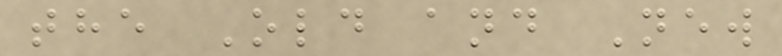the Old and New
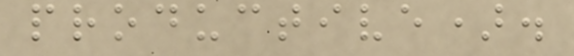productive).
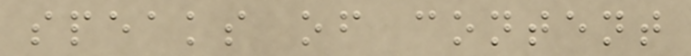speaks of content
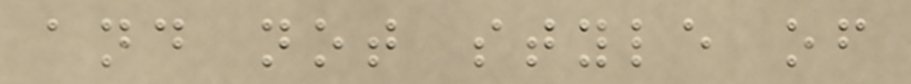and not style of
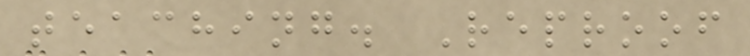teaching. Reproof
